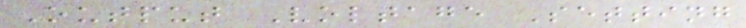Output Voltage Setting
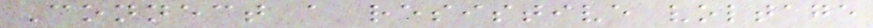Connect a resistive voltage
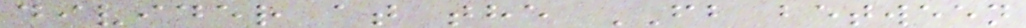divider at the FB between
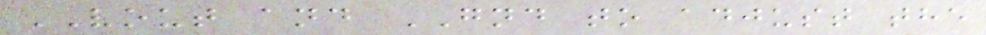VOUT and GND to adjust the
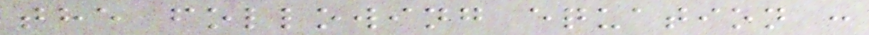the following equation :
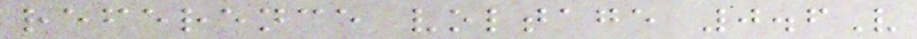reference voltage 0.6V
